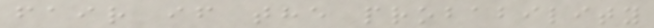fair if the probability
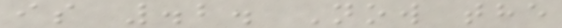is .2. Now the
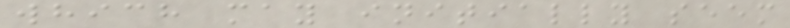which may initially seem
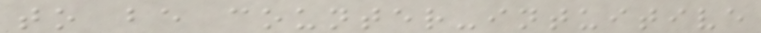to be counter-intuitive
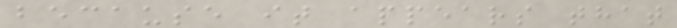because it appears that
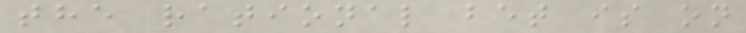the rational bet is on
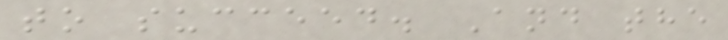to succeed. And the
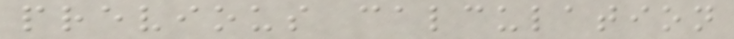previous calculation
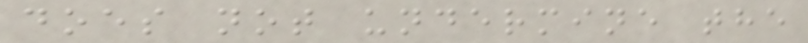does not undermine the
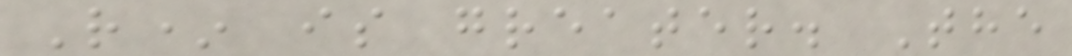R* is greater. The
